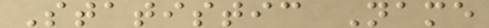Statistic Name
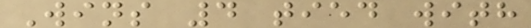Wins 4 tied with
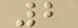2
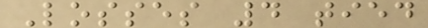Losses 4 tied
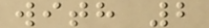with 2
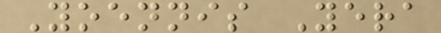Yoennis Yera
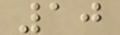10
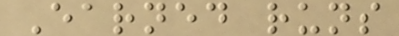Earned runs
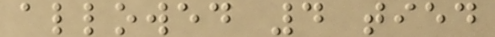allowed 4 tied
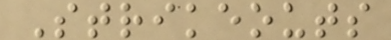Strikeouts
